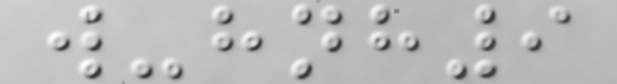w-hnh9
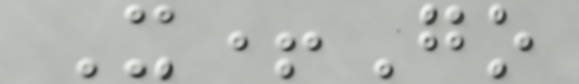X+Go
